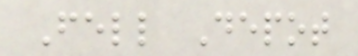Fell Depot
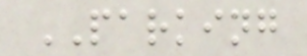PARKING
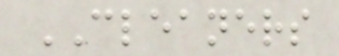CLEANERS
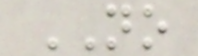NO
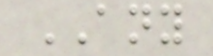ANY
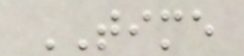TIME
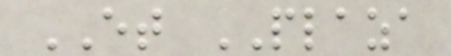ET PLAZA
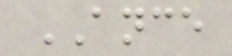ANCE
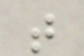t
